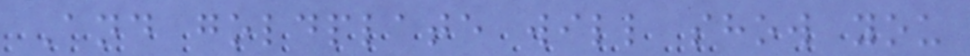And goldplate will show you
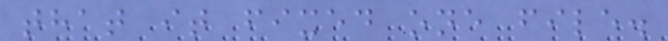that it fixed one file.
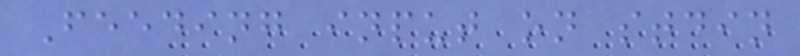Feeding input on stdin
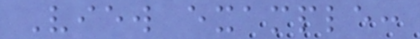View example:
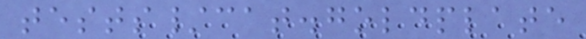tests/cat.goldplate
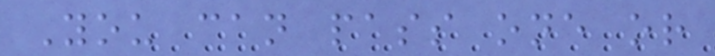You can pass one or
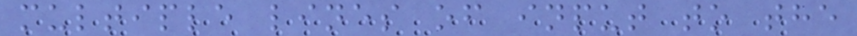multiple lines of input to the
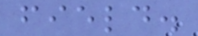field.
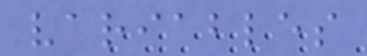variables
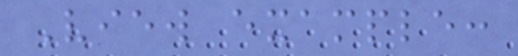View example:
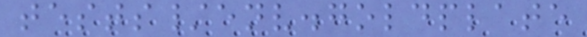tests/env.goldplate
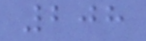208
